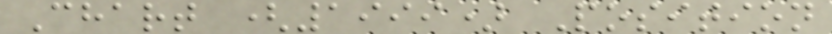Chart (1999) Position
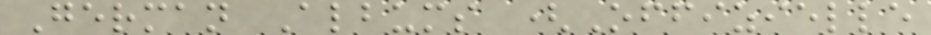German Albums (Offizielle
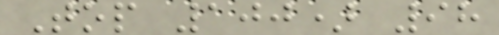Top 100) 98
